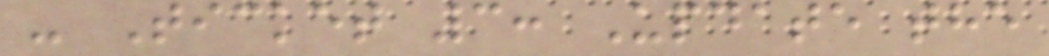- Ticket 3: Update the
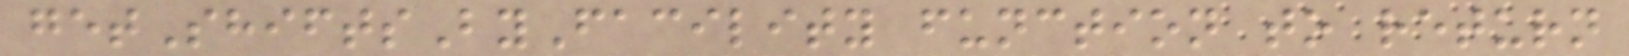getShiftsByFacility function to return
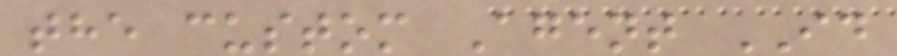the custom Agent ID
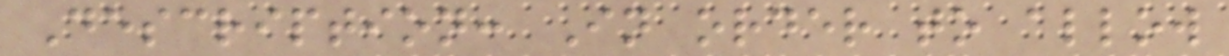Description: In order to allow
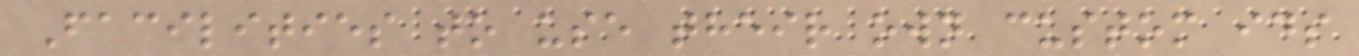Facilities to use their own custom ids
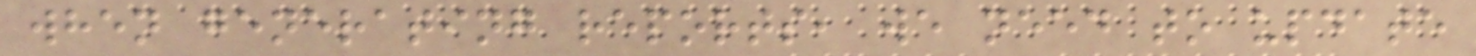when generating reports, we need to update
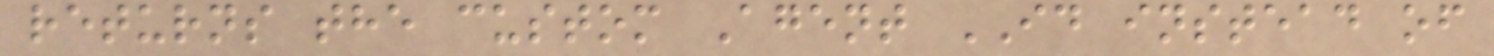returns the custom Agent ID instead of
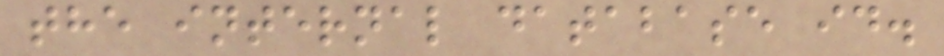the internal database id.
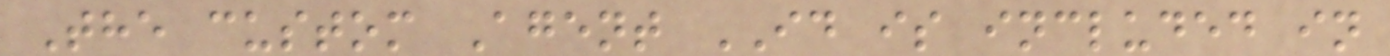The custom Agent ID is included in
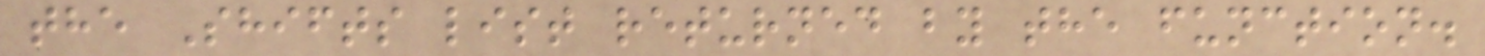the Shifts list returned by the function.
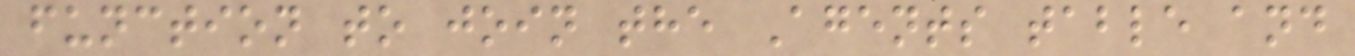function to join the Agents table and
